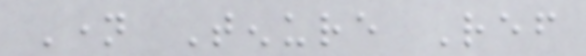Name Tenure Ref
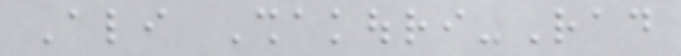Ali Shakouri-Rad
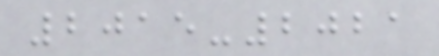2015-2021
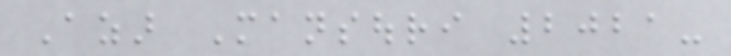Azar Mansouri 2021-
